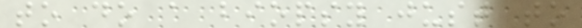to do a biopsy just to
